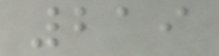219
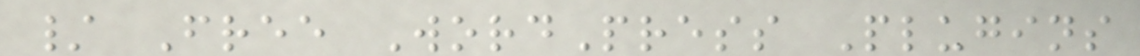/ Free WordPress Plugins
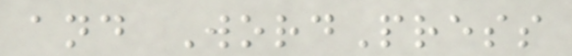and WordPress
